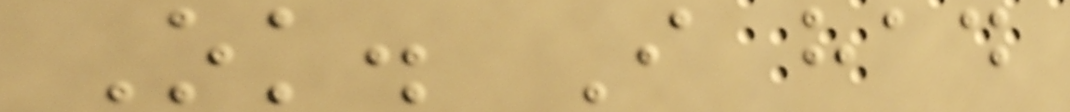Ok. I had
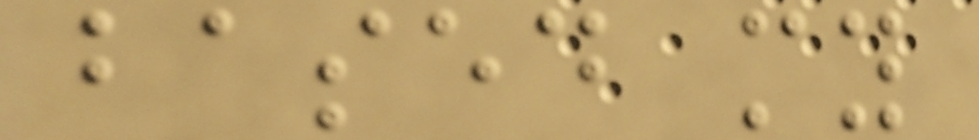based my
